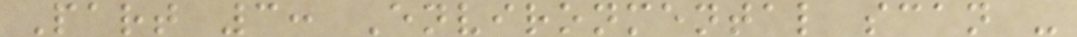Part 3: Environmental scan -
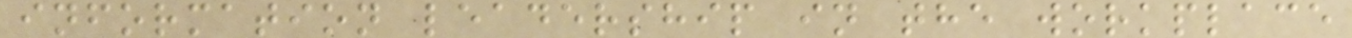information leadership in the workplace
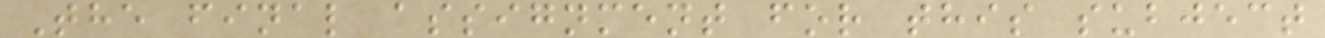The final assignment for this subject
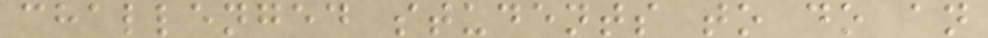challenged students to do an
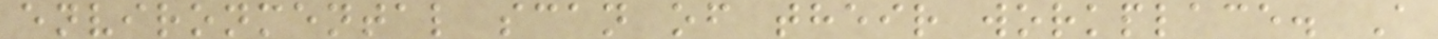environmental scan of their workplace. A
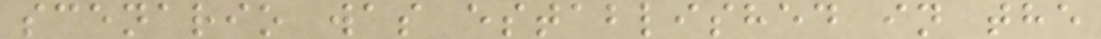scenario was established in the
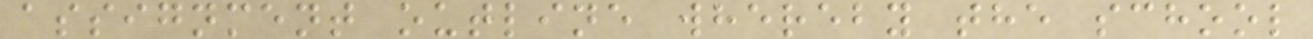assignment outline whereby the school
